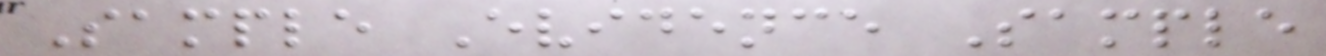Sample Evidence Sample
